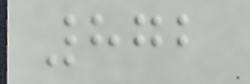872
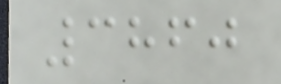3860
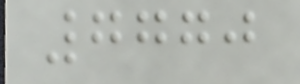7770
